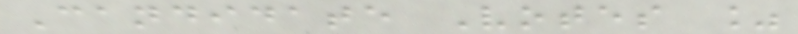Candidate Votes %
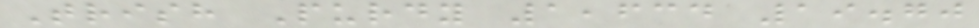Trish Purdy 1,634 19.70
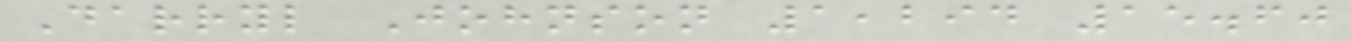Darryl Johnson 1,294 15.60
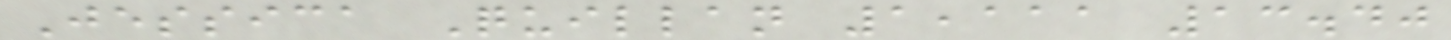Jessica Quillan 1,111 13.40
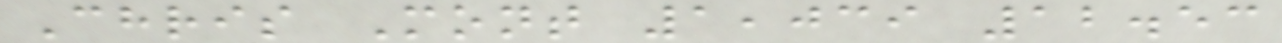Chris Mont 1,039 12.53
